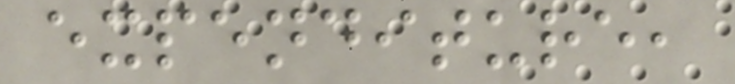expenditure,
